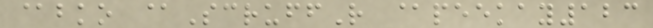@bko @ScruffR @peekay123
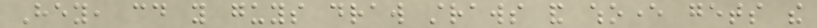Hey, could you guys draw straws and whoever gets the
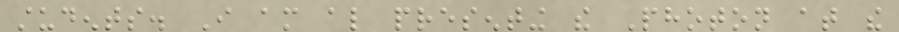students. I am also presenting the Photon at the
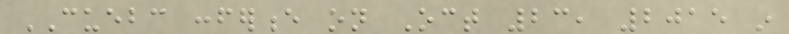CUEBC conference on Oct 23, 2015 in
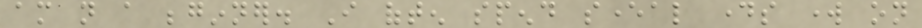am not a beginner. I often spend several days work on
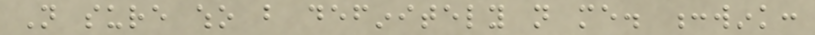Not sure who but definitely not me. :wink:
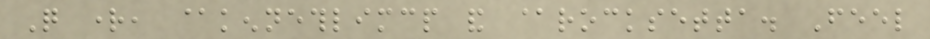Quite right, @kennethlimcp and @rocksetta. Feel
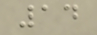14
